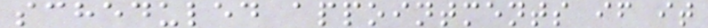scheduled appointments if it
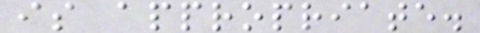is appropriate.
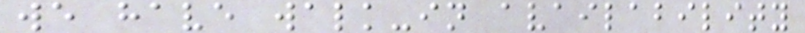we have walk-in availability
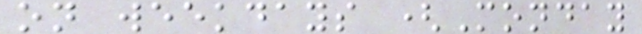on weekdays (Monday
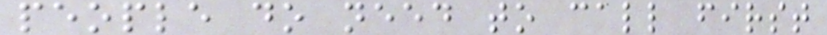people do need to call first
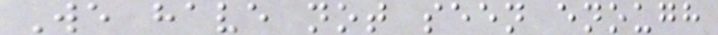We have not seen enough
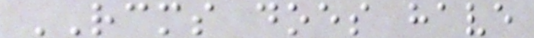RCMS does have
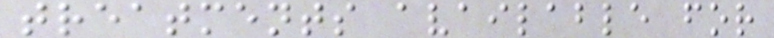treatments available for
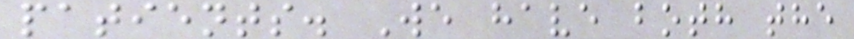patients. We have both the
